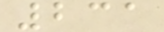231
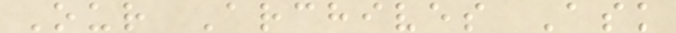Our Archives Ask
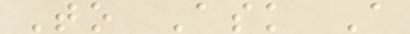To Ask A
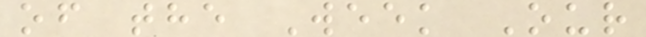of the Week Our
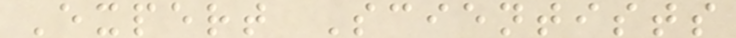Expert Scientists
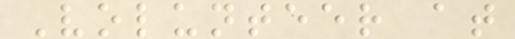Volunteer at
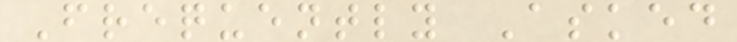Frequently Asked
